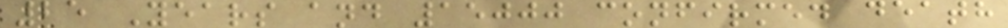25 Years and 15000 confirmed death
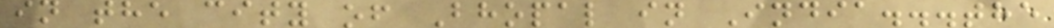in the city of Bhopal in India...the
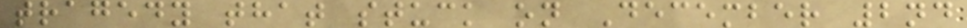tragedy that stuck on December 2nd
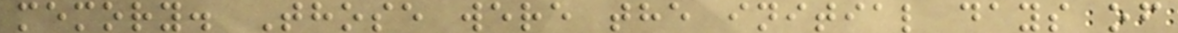memory. Those were the initial days of
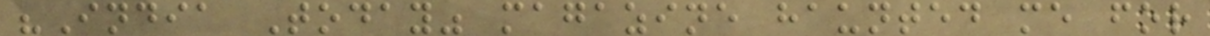"India Today" magazine haunted me for
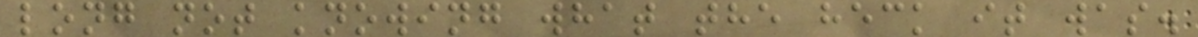long not knowing what the heck it was.
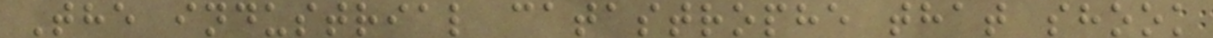The industrial catastrophe that shook
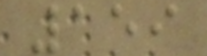159
